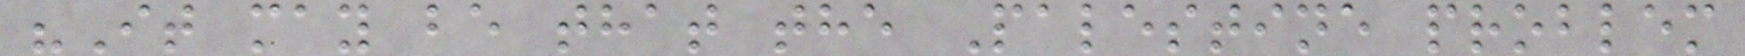"It may be that the Palestine problem
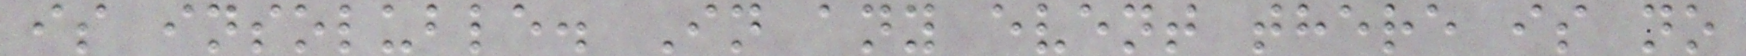is insoluble. In any event there is no
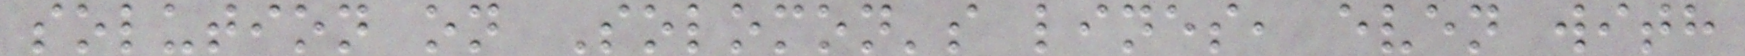solution on Solomon's lines, even with
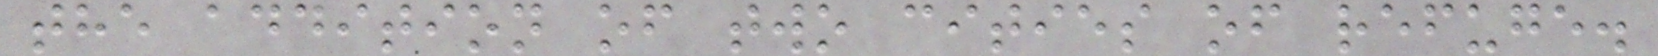the addition of two cities of refuge.
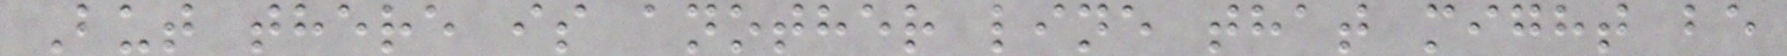But there is another line that might be
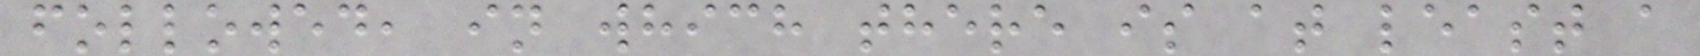followed, in which there is at least a
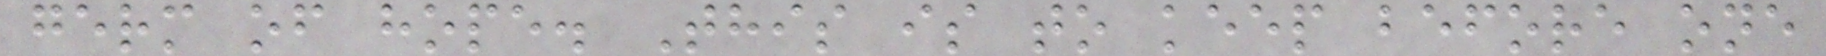germ of hope. This is to keep before one
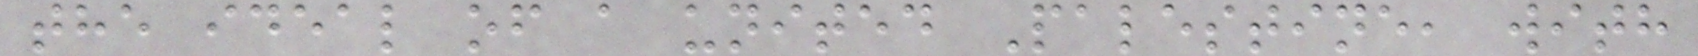the ideal of a united Palestine, with
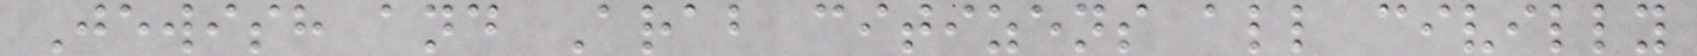Jewish and Arab citizens all civilly
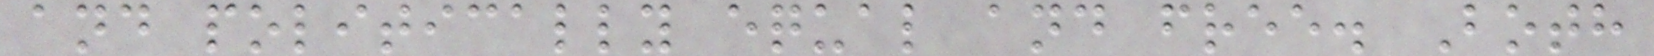and politically equal and free. Both
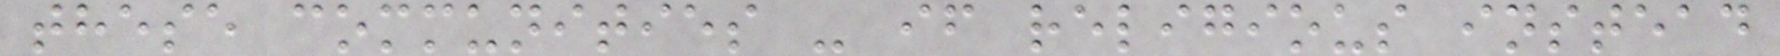these communities - if religious instead
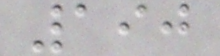190
